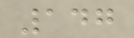147
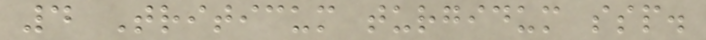4 Triticum turgidum ssp.
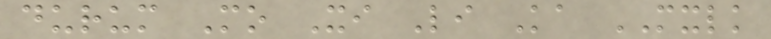durum Mo Xi Li Ka MXLK
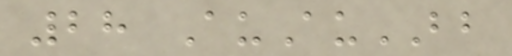28 AuAuBB
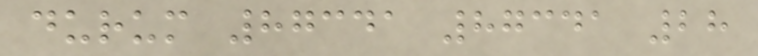durum 87341 87341 28
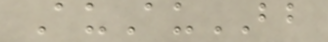AuAuBB
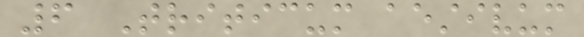6 Triticum aestivum
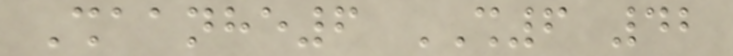Shaanhe6 SH6 42
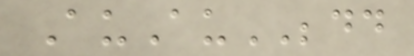AuAuBBDD
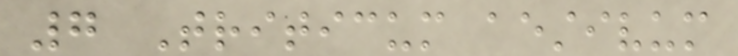7 Triticum aestivum
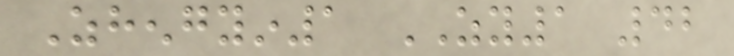Zhengyin1 ZY1 42
